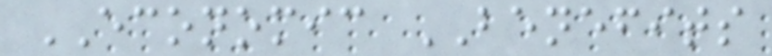ECONOMIC BENEFITS
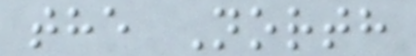the North
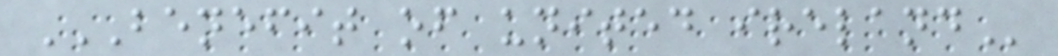BENEFIT OF UNITED IRELAND
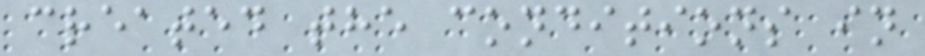created the conditions in
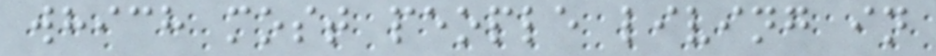which most people living in
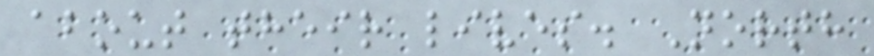about their lives. North
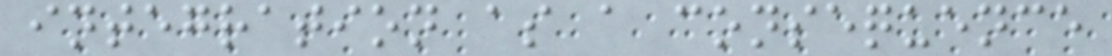integration as a consequence
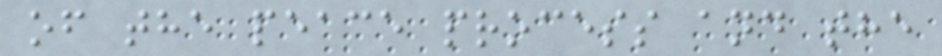of the peace process and the
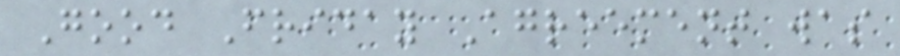Good Friday Agreement was
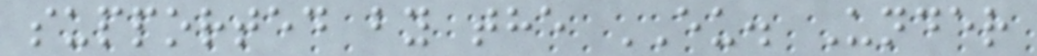supported by the EU. Under
